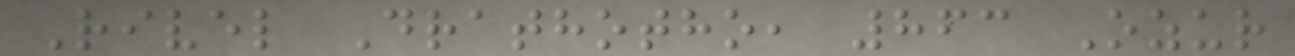Rivel Drathotho, 863 Ozur
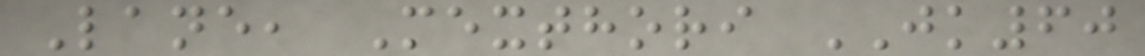Lane, Mexthori JK60
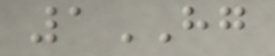1HG
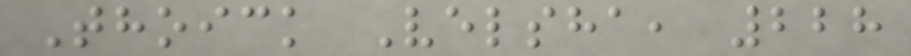Thoick Velsha, 228
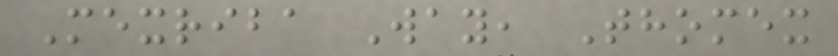Mexriba Way, Thomex
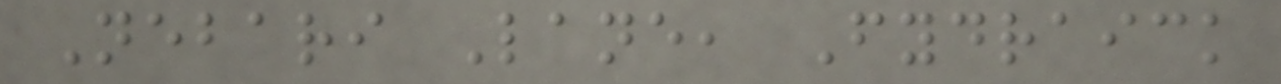Nebari Lane, Fydraick
